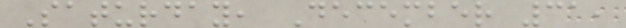Saturday, December 31,
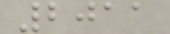2011
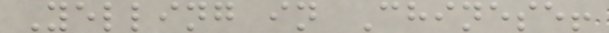Yelling in Chinese!
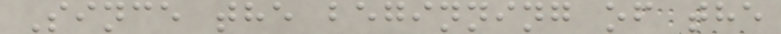Since the beginning of the
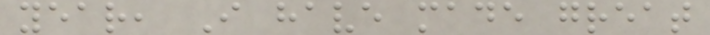year, I have made great
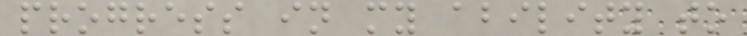progress in my ability to
